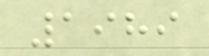1989
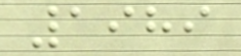1989
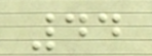44
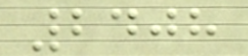2408
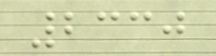2330
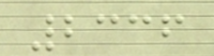2336
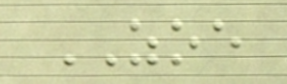ZOE
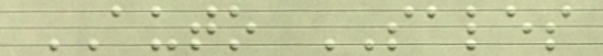AUTO SALES
